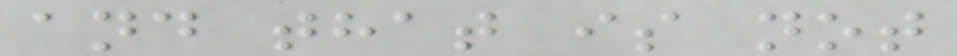and that is not
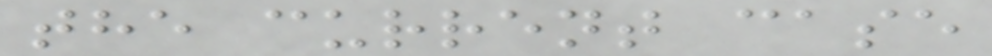the current case
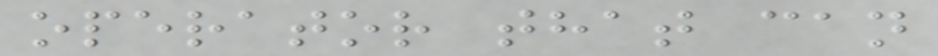operator that can
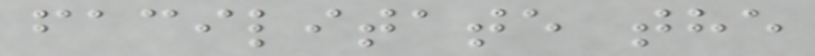facilitate the
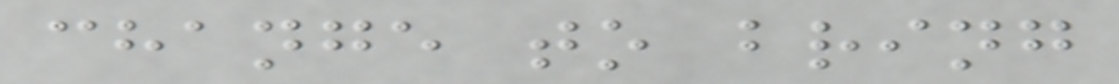change to bring
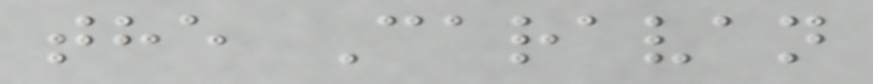the Caravan
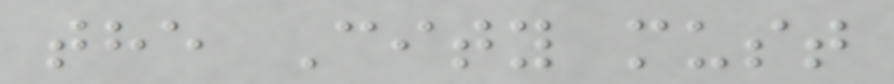the City must
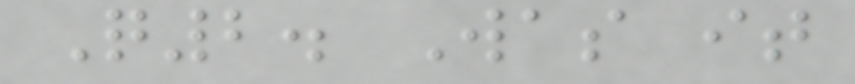Q2. Was it
